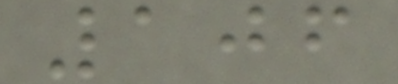106
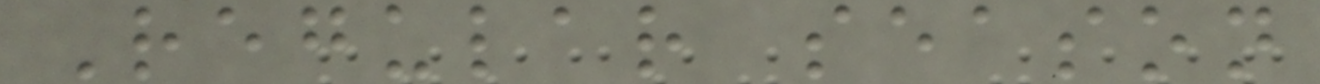Regular season
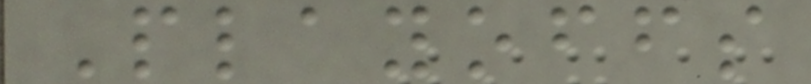Playoffs
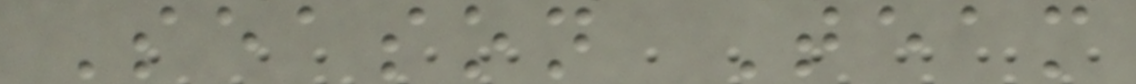Season Team
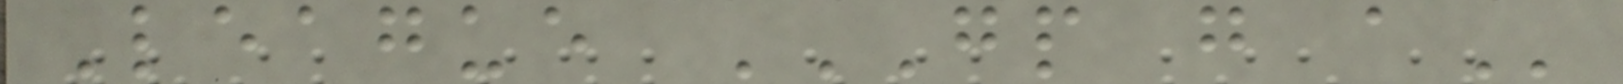League GP G A
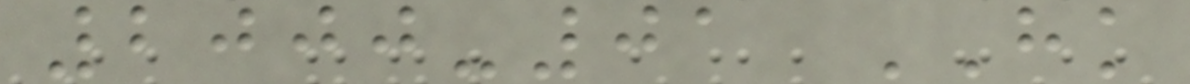2000-01 HK
